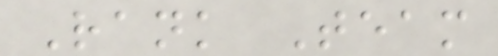Rank Team
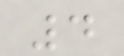4
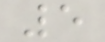5
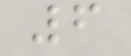6
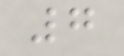7
